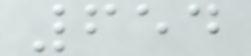654
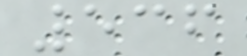536
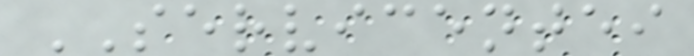SERVICENTEI
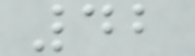42
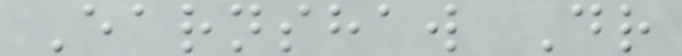Earnshaw Dr
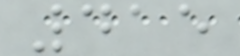415
